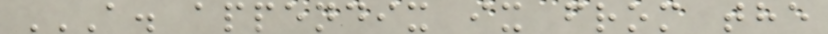A. APPENDIX IX FROM THE
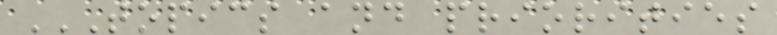TOPICS AND PRIORITIES
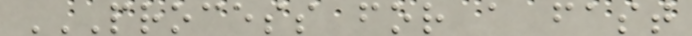PROCESS FOR A FAST
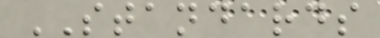STANDARDS
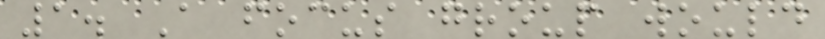1. A focus group would
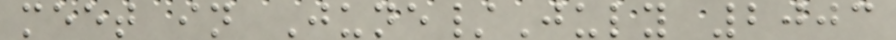meet in June/July 2003
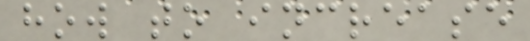how to increase
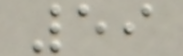59
